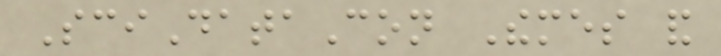SciDataCon Themes and
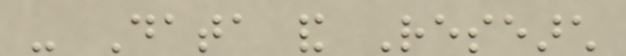- Data and Research
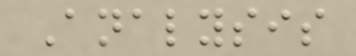Analysis
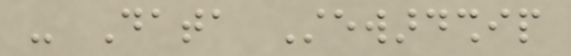- Data Stewardship
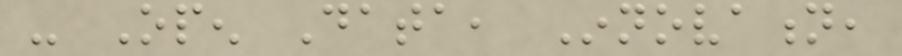- Open Data, Innovation,
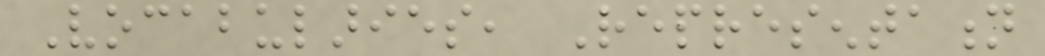Vocabularies, Representation
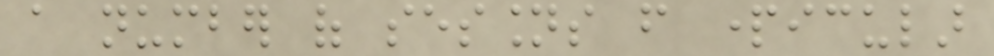a number of sessions from particular
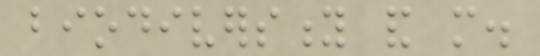biodiversity and more.
